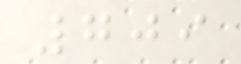709
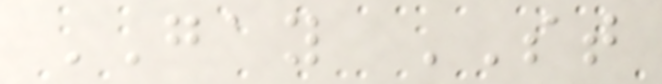GAY ST
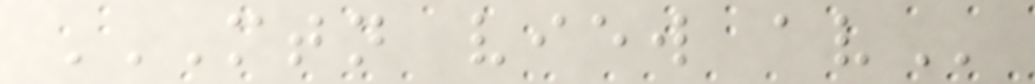MTN VIEW AV
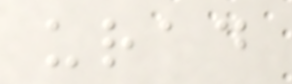urad
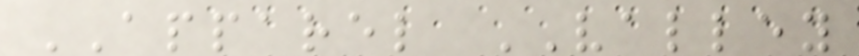APPAREL VALLEY
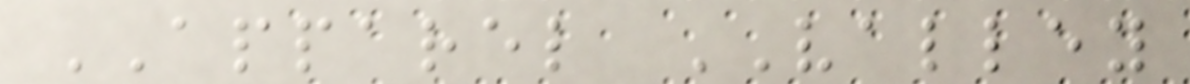APPAREL VALLEY
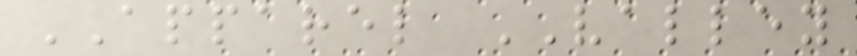APPAREL VALLEY
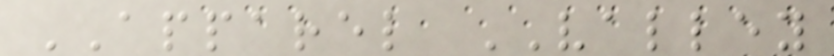APPAREL VALLEY
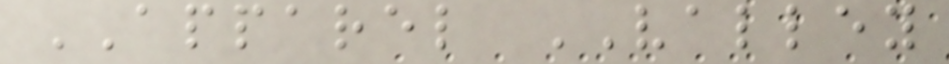APPAREL VALLEY
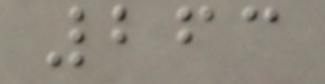263
